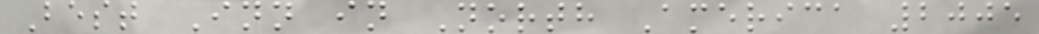Best Inn in North America 2005
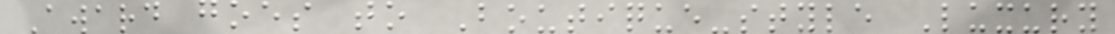Award goes to Boutique-style Luxury
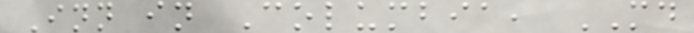Inn in Columbia, MD
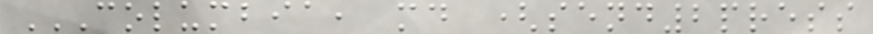COLUMBIA, MD (SEND2PRESS
